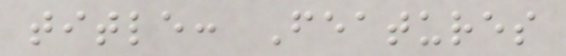title: Features
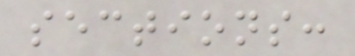sections:
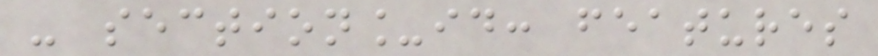- section_id: features
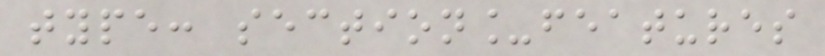type: section_features
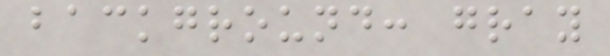background: gray
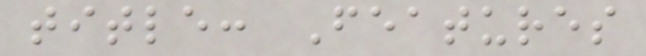title: Features
